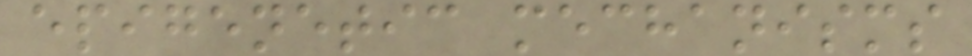epigenetic mechanisms
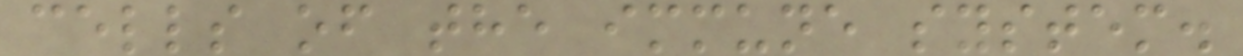cells of the immune system.
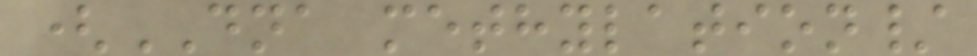(DNA methylation/
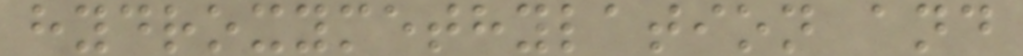hydroxymethylation and
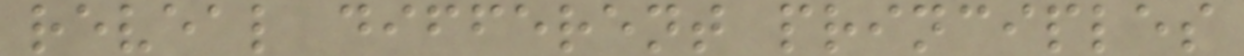reveal different principles
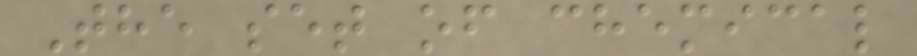The set of chemical
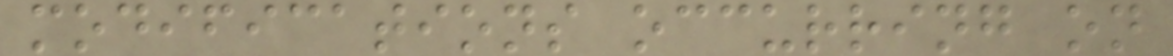modifications occurring on
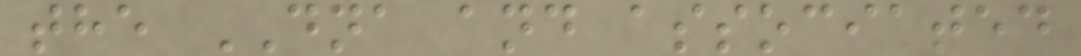the DNA and associated
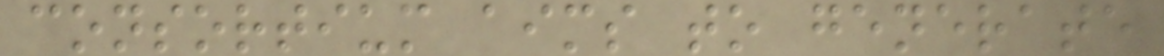consortium aims to generate
